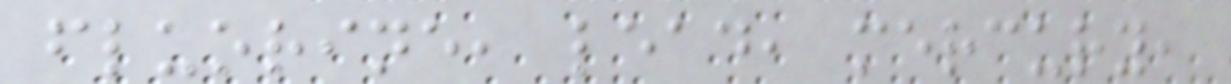fluorine, lead, mercury,
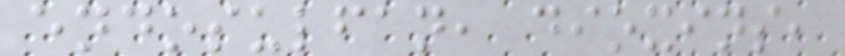endosulfan, dioxins,
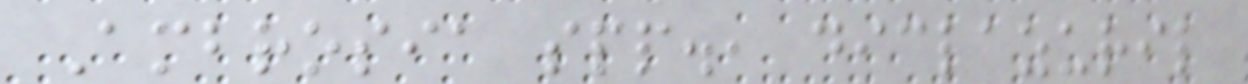Ambrosia spp., diclazuril
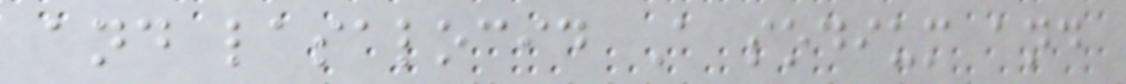and lasalocid A sodium and
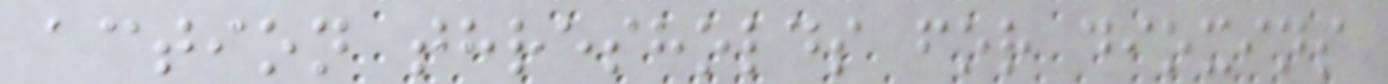action thresholds for dioxins
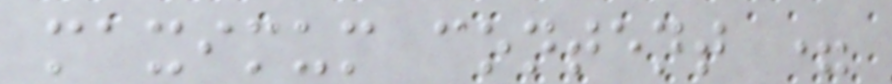maximum content =
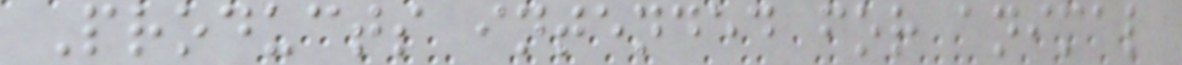Products intended for animal
